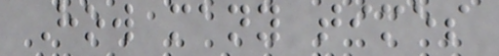How many times
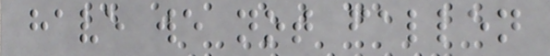have we not fallen
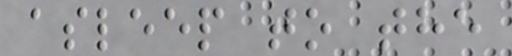asleep to the
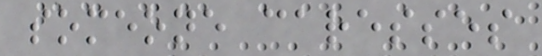someone caresses
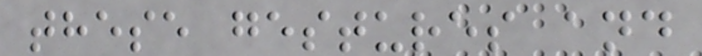these gestures and
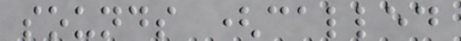sounds (called
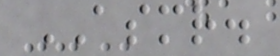ASMR.
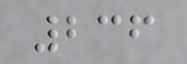236
